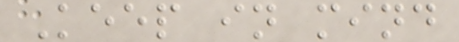Keep in mind
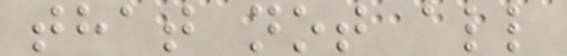that not all
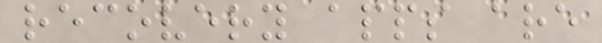recovery apps are
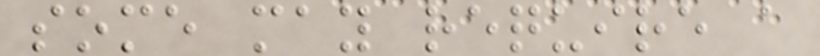some may require a
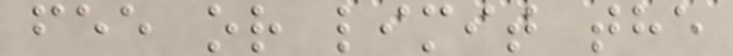fee or limit the
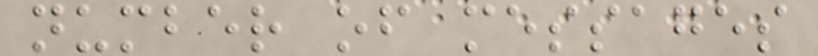number of messages
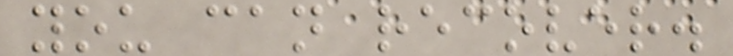you can recover.
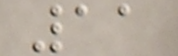11
